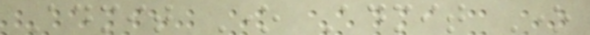Admit One Admit One
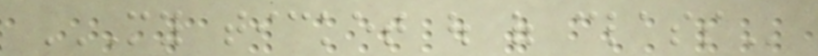MY TICKET OUT OF CLASS
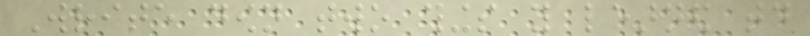Write down two things you learned today
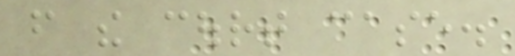from the court case.
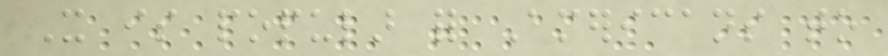It is popular for Americans to
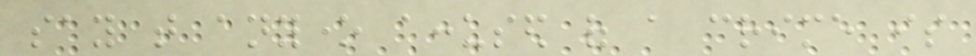say that anyone accused of a crime is
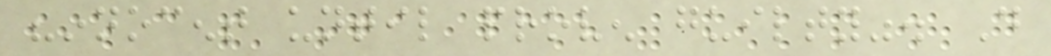"innocent until proven guilty". Do
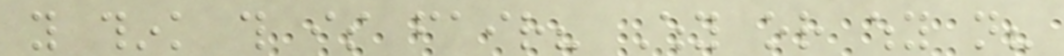you think this is fair? Why or why not?
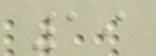19
